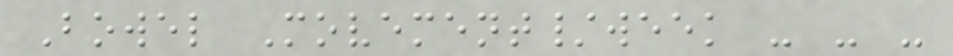Bowel Movement/week - - -
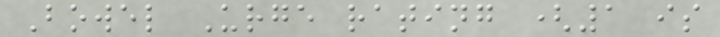Bowel Urge rating (1 is
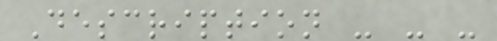Description - - -
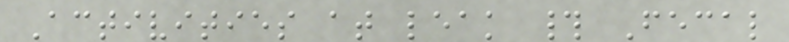Activities at leak # Fecal
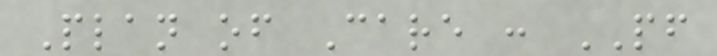Plan of Care : PF
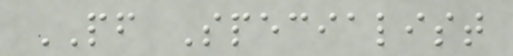PF Specialist
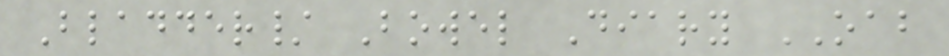Bladder/ Bowel Diary OAB
